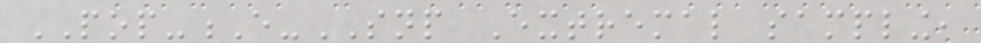POP-E-SNP Extremal sampling,
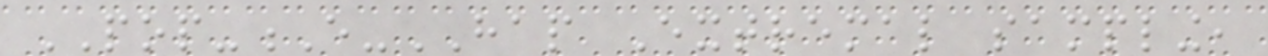POP-E-HAP Extremal sampling,
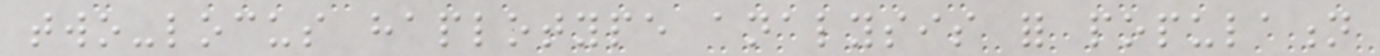two-locus haplotype analysis for population
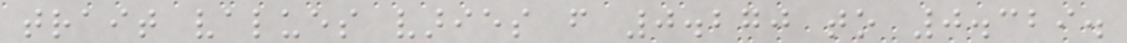trait values varies from 0.270 to 0.329.
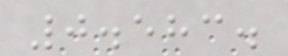0.583.
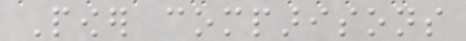Power comparisons
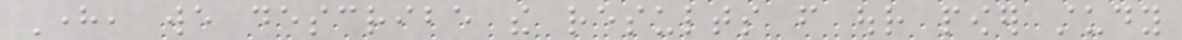Here, we describe the results from our power study
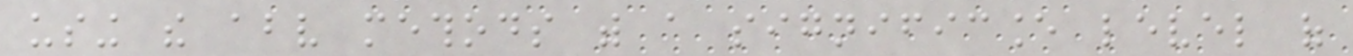using the above methods with a significance level of
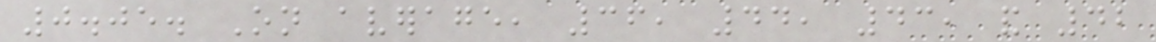0.05. On average, 36, 44, 43, and 42
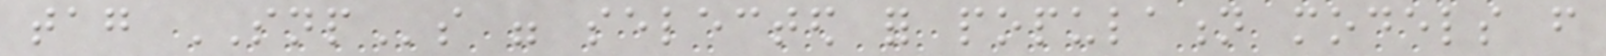tag SNPs were selected for population models from
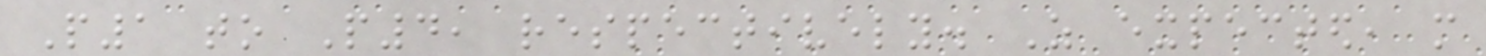P1 to P4, respectively. As expected, more
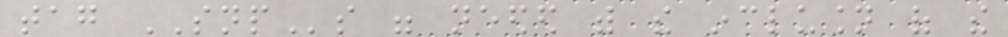tag SNPs were needed with the inclusion of the
